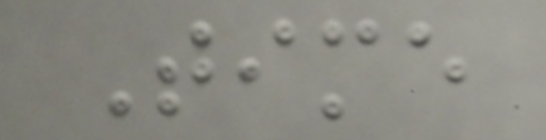Time
